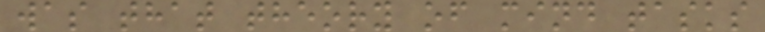was that theory of mind tasks
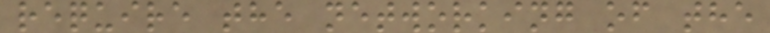require the networking of the
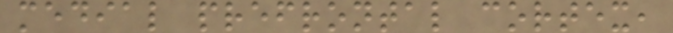medial prefrontal cortex,
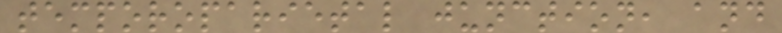temporoparietal junction, and
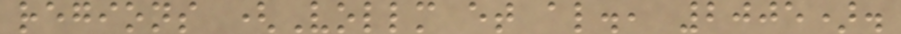regions (Vollm et al., 2005).
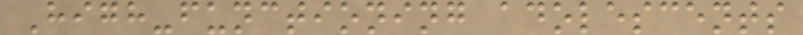High-functioning adolescents
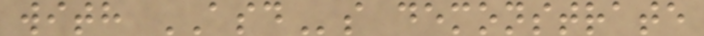with ASDs demonstrate
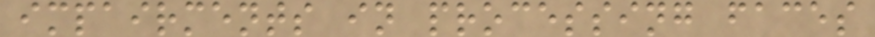impairments in processing faces
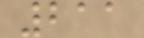211
